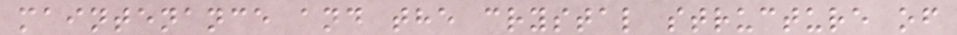maintenance and the crystal structure of
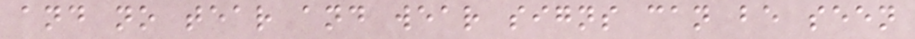and no tear and wear signs can be seen
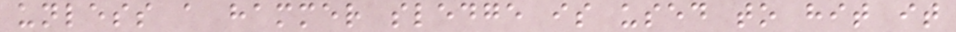unless a hammer sledge is used to hit it
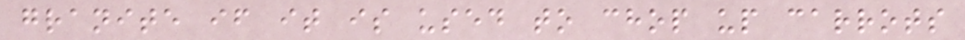granite if it is used to chop up carrots
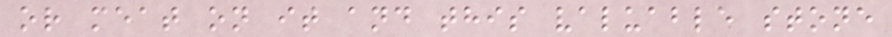or meat on it and this valuable stone
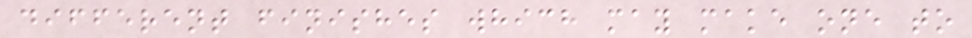different finishes which may make one to
